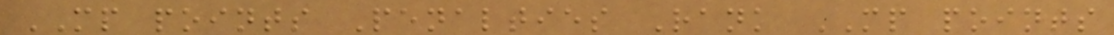MP points Penalties Rank MP points
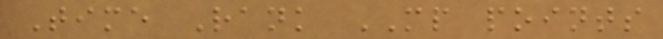Time Rank MP points
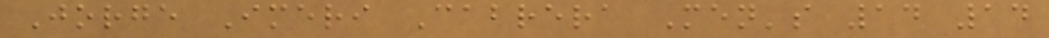Jorge Imeri Cabrera Men's 14 14
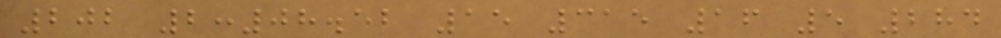202 2:08.52 15 315 16 5 284
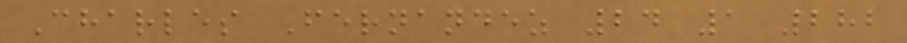Charles Fernandez 24 1 282
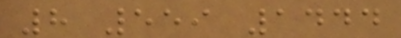8 559 1444
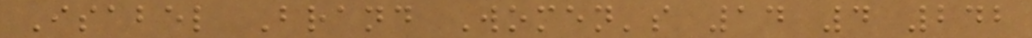Isabel Brand Women's 14 4 242
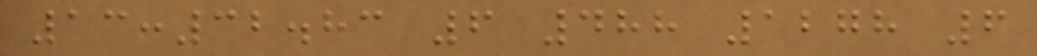13:32.83 6 488 1278 6
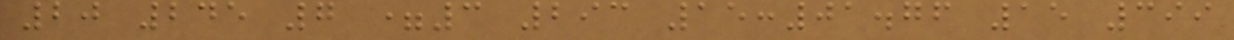20 245 7 =3 293 15:01.76 15 399
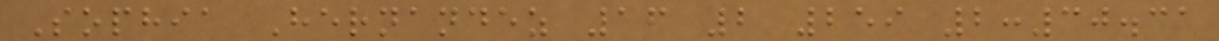Sophia Hernandez 16 2 259 2:30.31
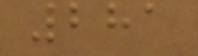281
